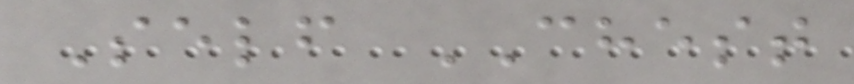Self CHEST
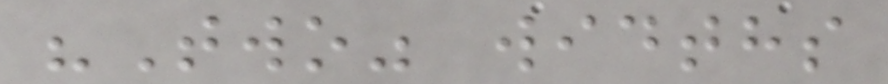"Two" widths
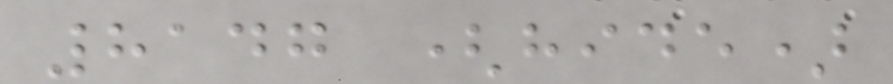8147 (hide)
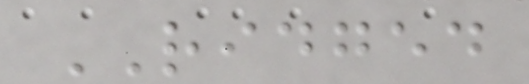RIDGED
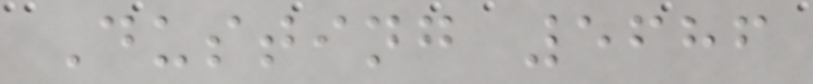Dusting 5686
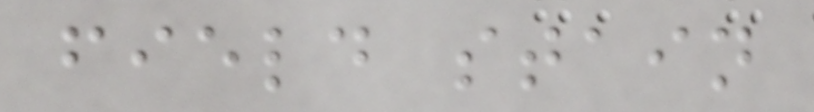field stain
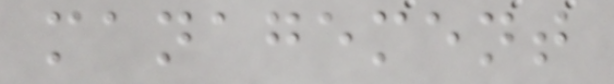management
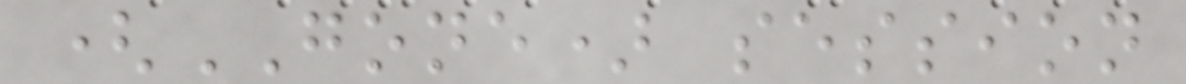(GONE) session
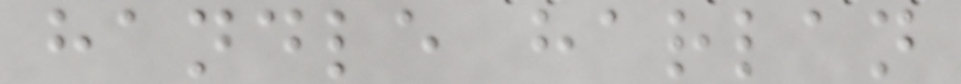handle harlan
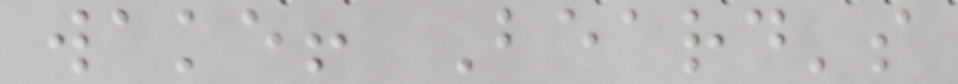wake! Beard's
